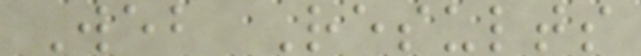Web Results
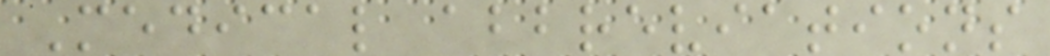Medical abbreviations
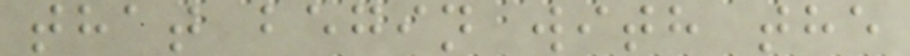that begin with the
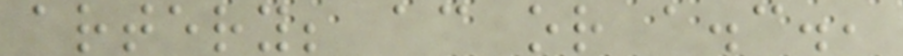artery; ac or a.c.,
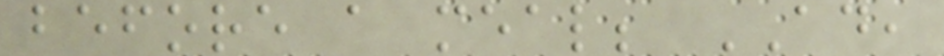before a meal; AD,
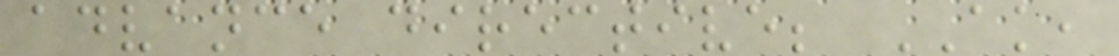advance directive; AK,
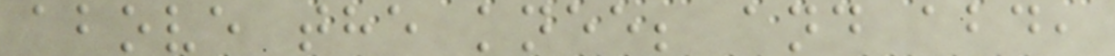above the knee; and abd,
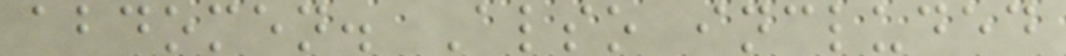abdomen. Also included
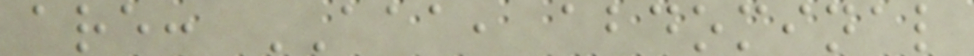are: AAA, abdominal
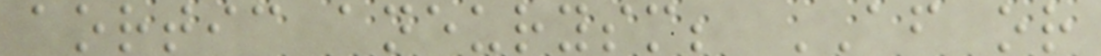aortic aneurysm; AF or
